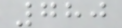780
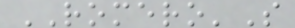ROMERO'S
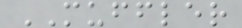MUFFLER
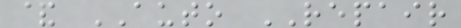& AUTO REPAIR
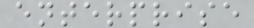enterprise
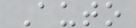Auto
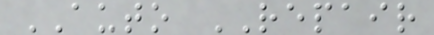AUTO REPAIR
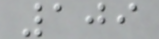109
